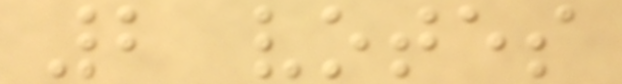2 votes
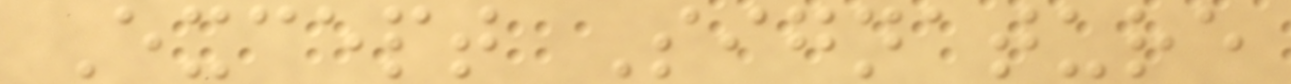Except Signature
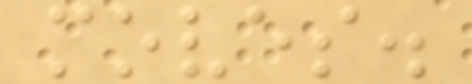moves.
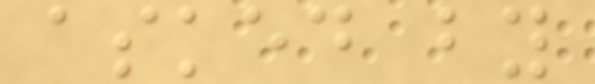asked by
